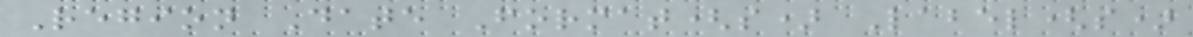Region Date Format(s) Label(s)
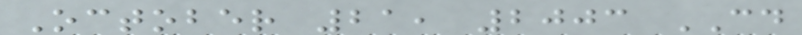October 21, 2003 CD
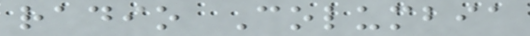radio Columbia
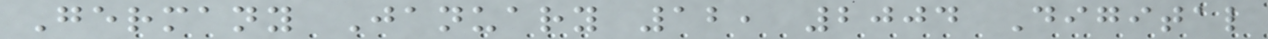Germany January 12, 2004 Digital
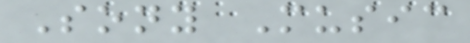Sony Music
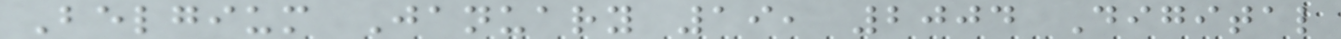Belgium January 19, 2004 Digital
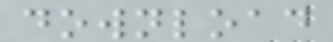download
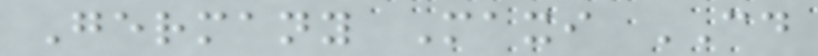Germany Maxi CD
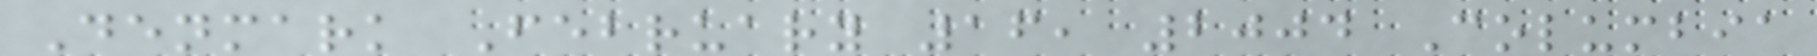Denmark February 16, 2004 Columbia
